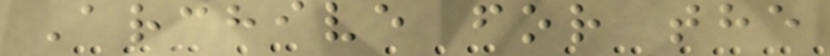Archive for the
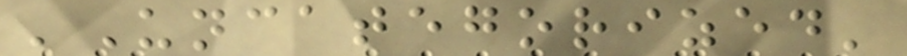'Uncategorized'
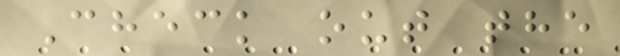Check out the
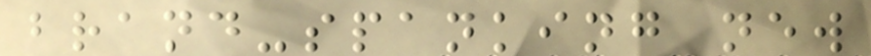brand-spanking new
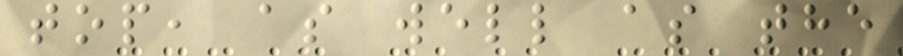top, as well as the
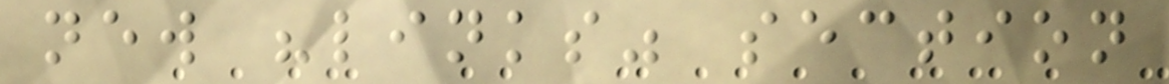new "links" section
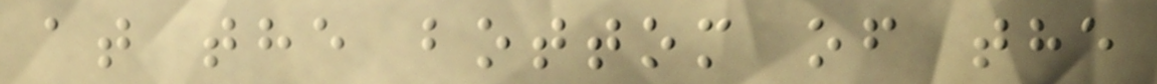at the bottom of the
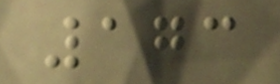173
